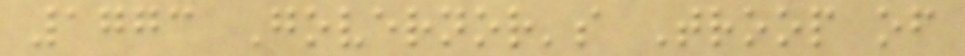1773 Governor's Troop of
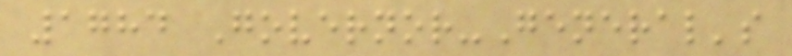1784 Governor-General's
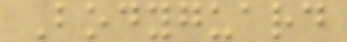Bodyguard
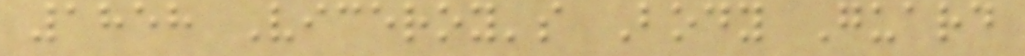1858 Viceroy's Body Guard
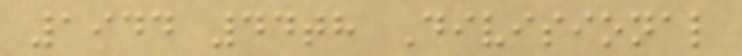1944 44th Divisional
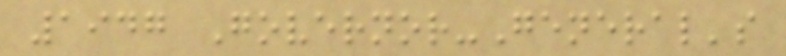1947 Governor-General's
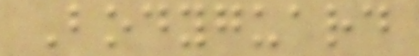Bodyguard
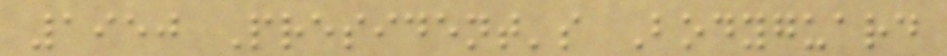1950 President's Bodyguard
